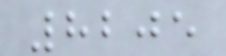8205
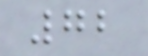72
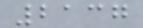2137
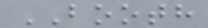BOOTH
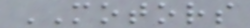MOTORS
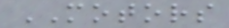MOTORS
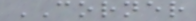CORNER
